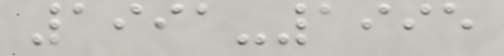1991-1995
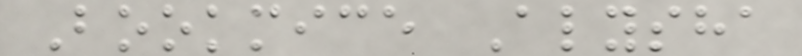Bookmice Alysha
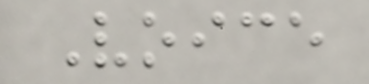Voice
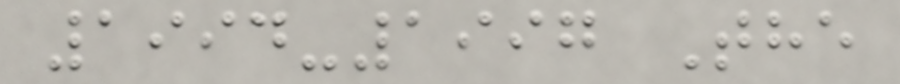1994-1997 The
